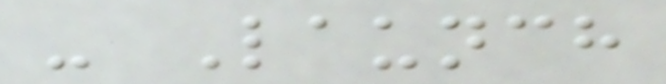- Launch
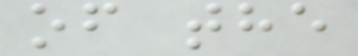of the
